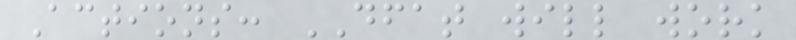Actions: DFAT will work
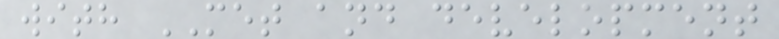with MET and development
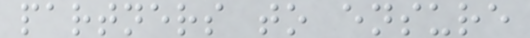partners to ensure
